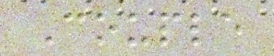Couple
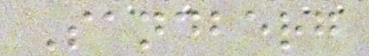Sandberg
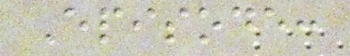Episode:
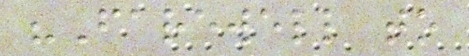"Farewell to
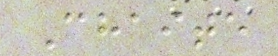Chaite
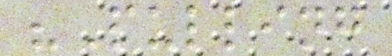"Pulling
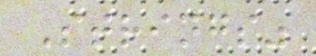Strings"
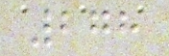278
